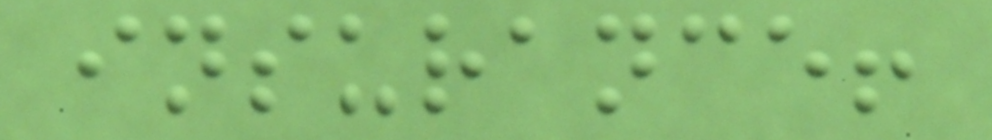insurance!
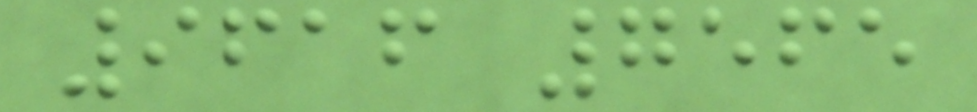9616 7565
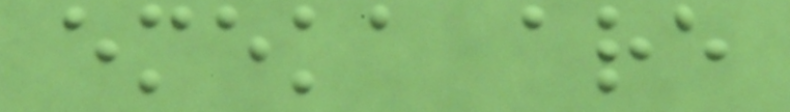emeka are
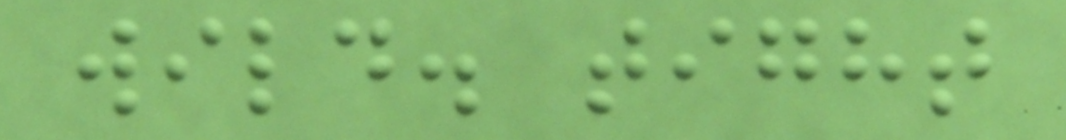wild. tight
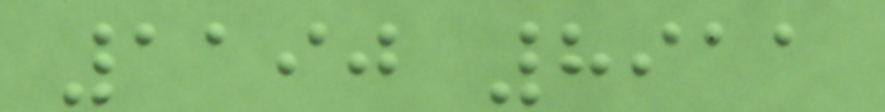1190 8911
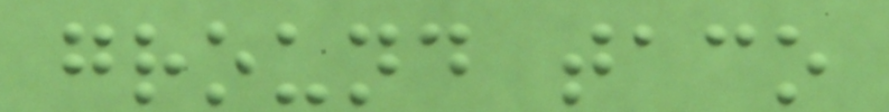ground taco
